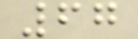67
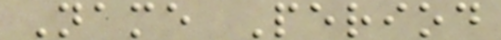Name Period
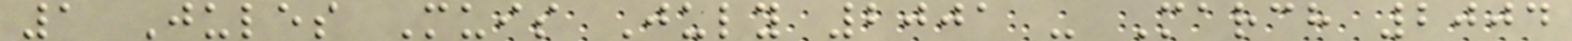1 Jules Muis July 2001 - March 2004
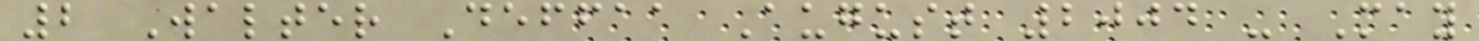2 Walter Deffaa August 2004 - May
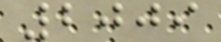2009
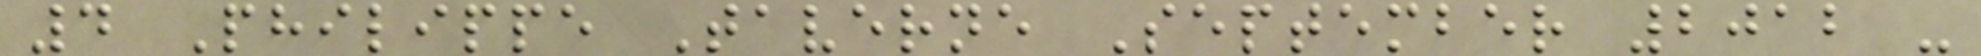4 Philippe Taverne September 2012 -
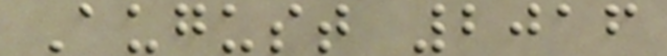August 2016
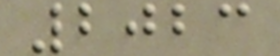2023
